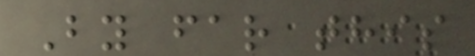By far this
